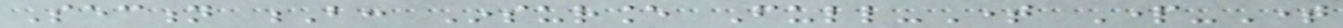Section B: Insurance Full-Time Part-Time
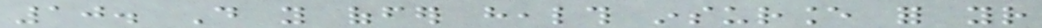10. Do you offer health insurance for your
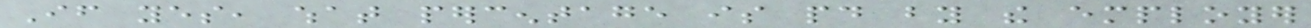If yes, what percentage is paid by the employer
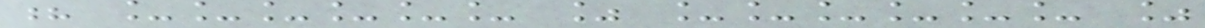? ______ % ______ %
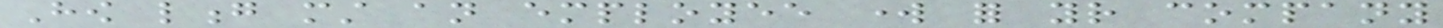How long must an employee work for your company
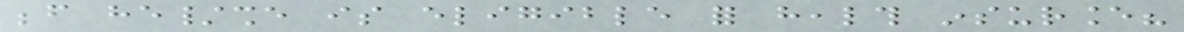before he/she is eligible for health insurance?
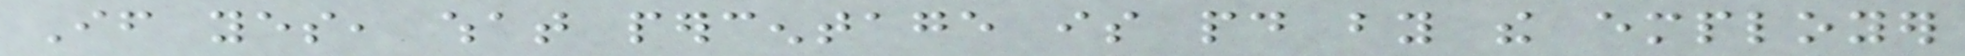If yes, what percentage is paid by the employer
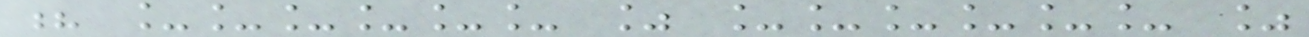? ______ % ______ %
